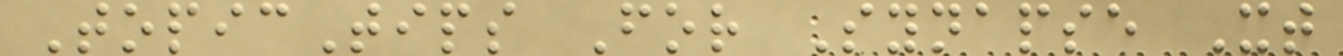TopicTips For Synapse Xt
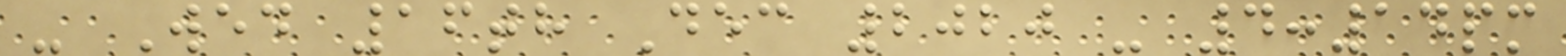- Wed 16th Dec 2020 - 4:14pm
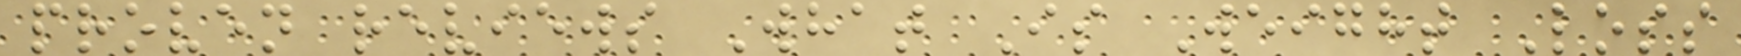proven reviews What Is Weight Loss
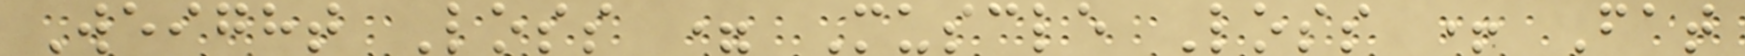Weight Loss = Muscle Loss + Fat
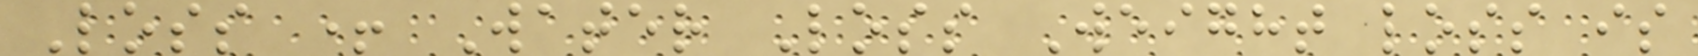Loss + Water Loss Weight loss is
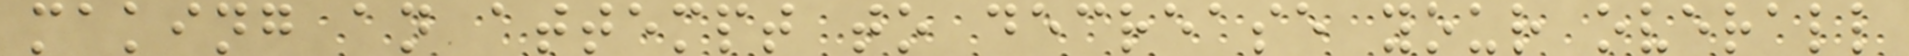making an attempt to decrease your overall
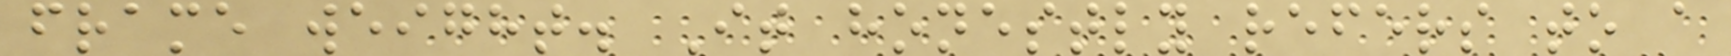frame weight. It honestly refers to a
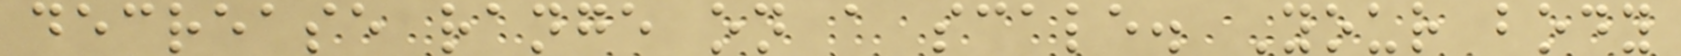decrease range on a scale. Your body
